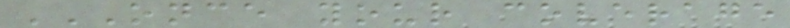ONCE YOUR COVERAGE
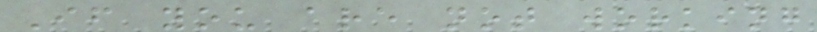If you are not working
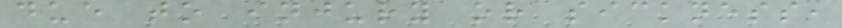due to injury or sickness,
